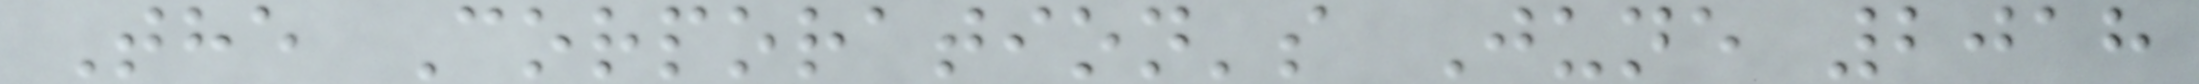The Corporation's June 2018
